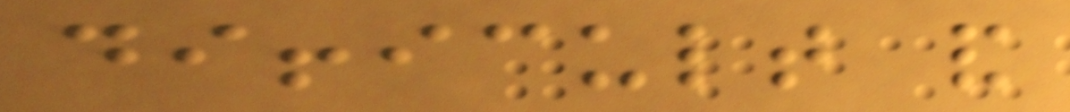difficult and
